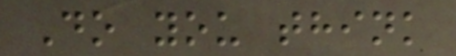Do you think
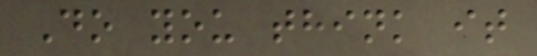Do you think it
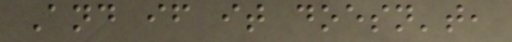And if it doesn't,
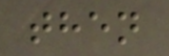then
